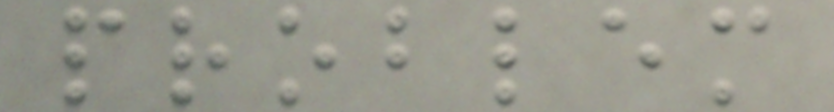problem
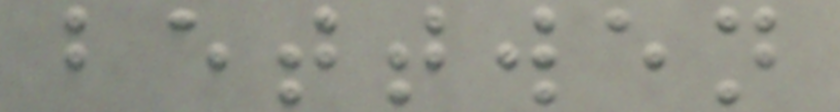bettwen
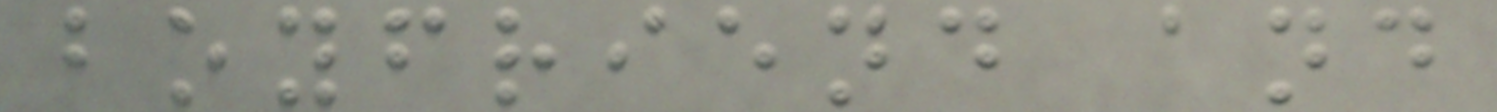boyfriend and
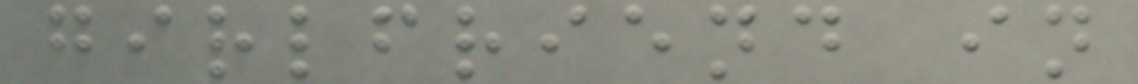girlfriend in
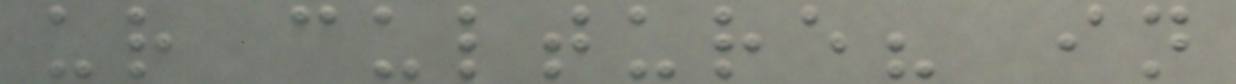ur culture? in
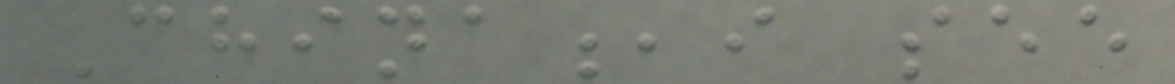China,i see
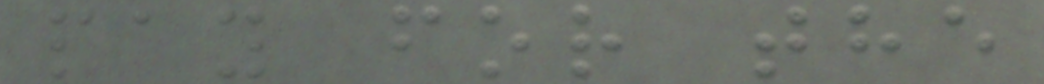pay for the
